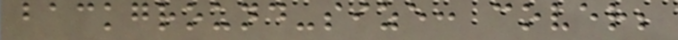background-size: cover;
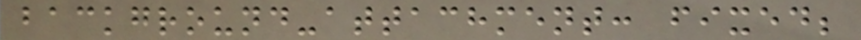background-attachment: fixed;
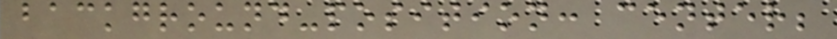background-position: center;
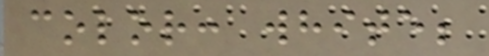color: white;
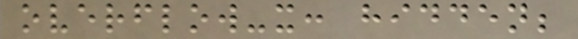overflow-x: hidden;
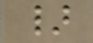}
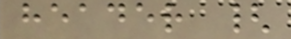header {
